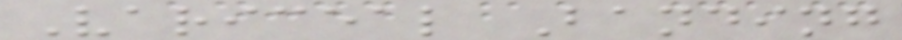Variceal Banding
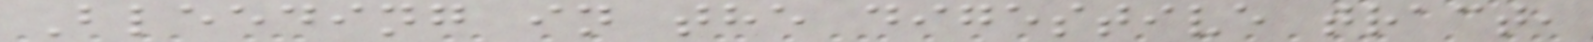Bleeding in the digestive tract,
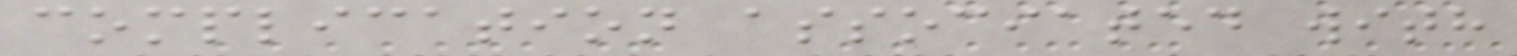complication associated with
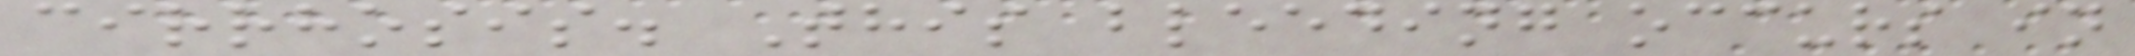cirrhosis. This bleeding occurs in
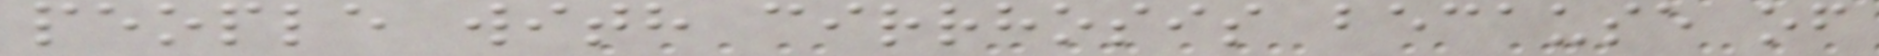people with cirrhosis because of
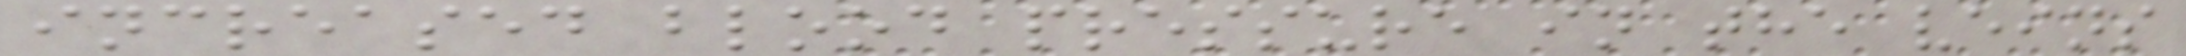increased blood pressure in the veins
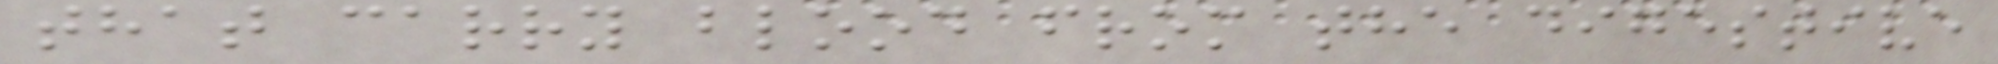that carry blood from the digestive
